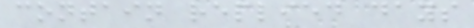contain replied days
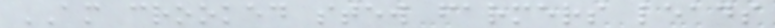AM crooked stew farmers leads
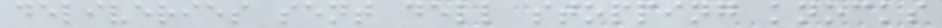deliveries sent dell stopping knocks
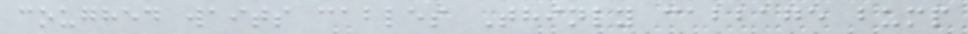coughed waits cables Thinly cabbage bump
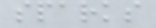sparks
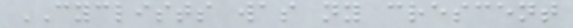CYCLISTS was ny crescent
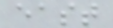east
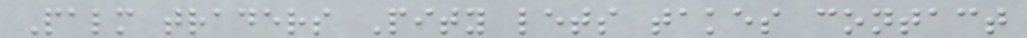Palm traders Pity lets takes contact
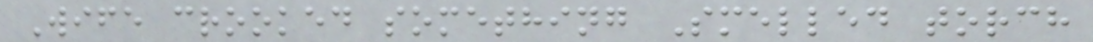Wife crooked something Smelled torch
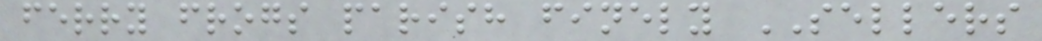ferry frogs parish finely SELLERS
